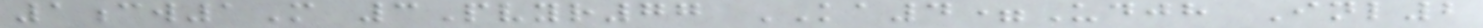1cw1M 3Pvyr77 KA4=Udjh Inl2
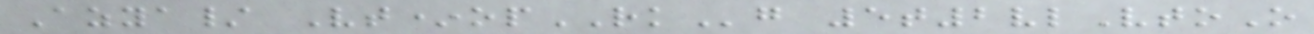Azya/ Vt*opRKg 5t2vlVtoO
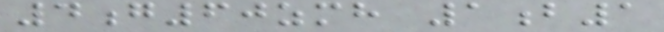4g60zmh 1b1
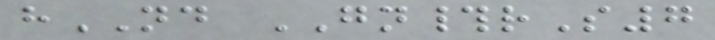hND GN#rS7
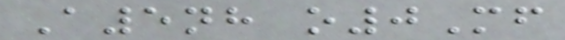A5nh o0Mf
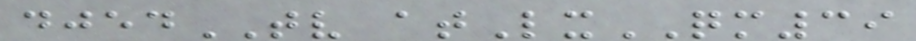djedTV atLxQM39
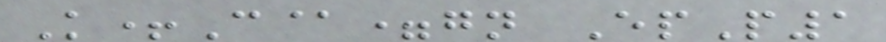K+C@=gn EpP1
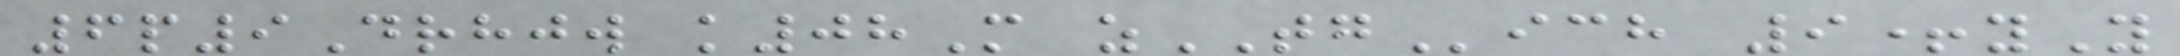6p9Drhjw k08M zTGich 9+yY
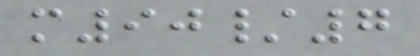m90/7
